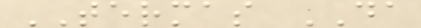TERMAS DA
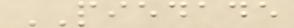PIEDADE
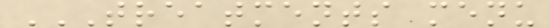TREATMENTS MENU
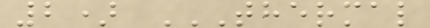2) THERMAL
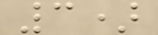3)
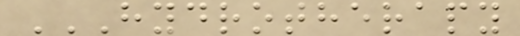HYDROTHERAPY
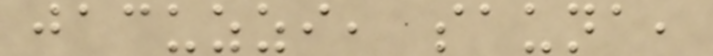jacuzzi, sauna,
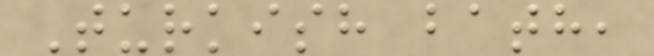Turkish bath,
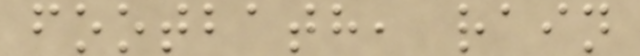footbath, rain
